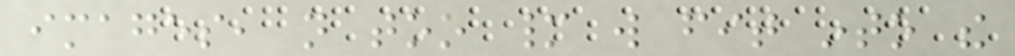images, not too many will fit into the
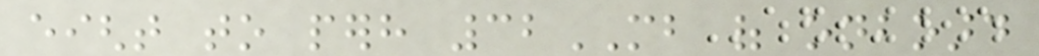eight to perhaps 32MB of onboard
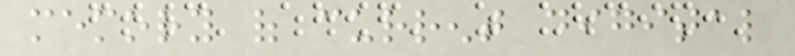memory of current digital
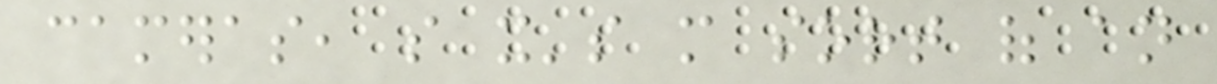cameras, so it's more sort of an
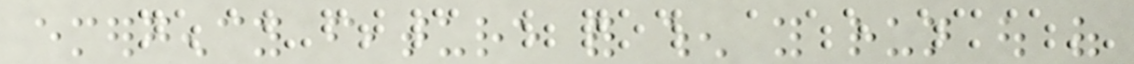emergency feature for when you run out of
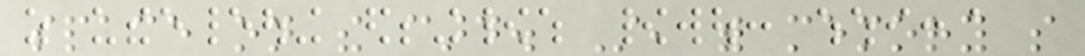space on the card. Still, with memory so
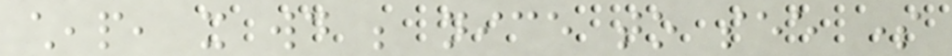cheap, it would be nice to see some
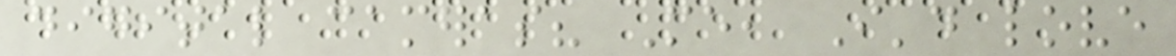digital cameras? Me, I'd love
